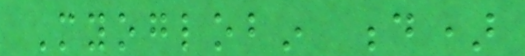Myoglobin d)
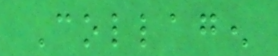Collagen
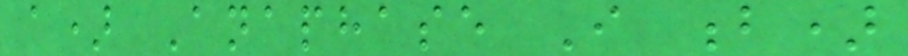a) Anaphase I b)
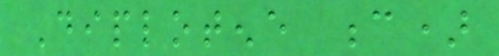Diplotene c)
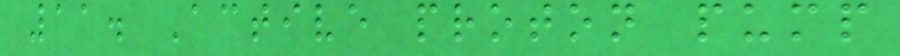11. Active proton pump
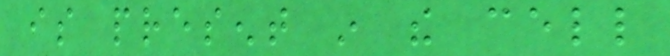is present in the cell
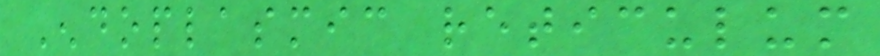Endoplasmic reticulum
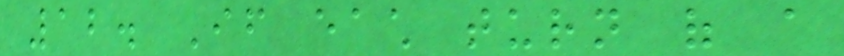12. If each turn of a
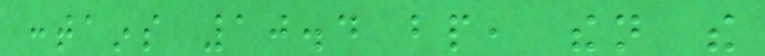contains 10.4 bp, then the
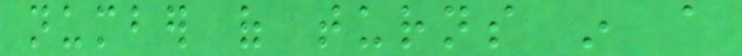number of turns in a
